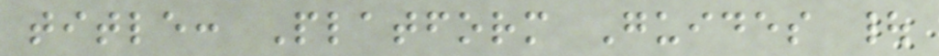title: Platform Guides |
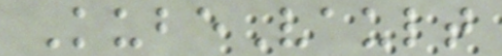KubeVault
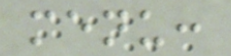menu:
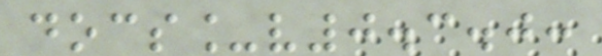docs_v0.3.0:
